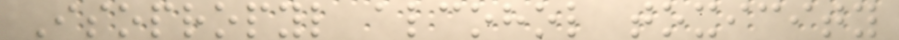Isopropyl alcohol toxicity
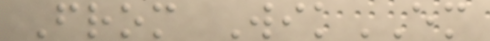From WikEM
